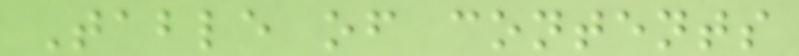Table of contents
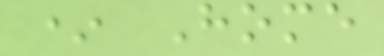* Home
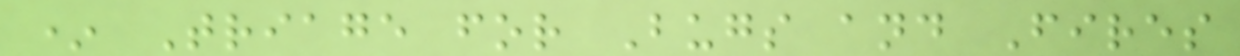* Triage for Bugs and Fires
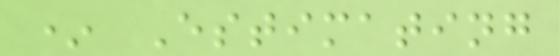* Estimating
